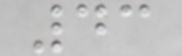43
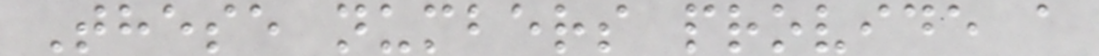These numbers provide a
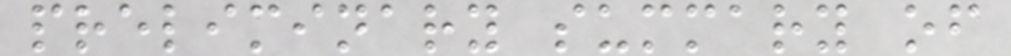preliminary summary of
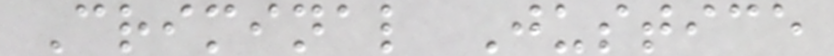Criminal Justice
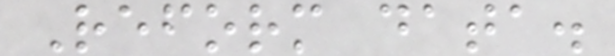Reform data.
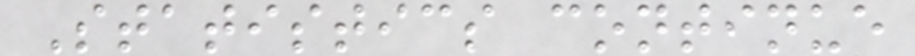Statistics continue
